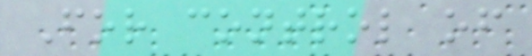For control of
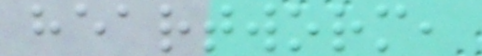heartworm,
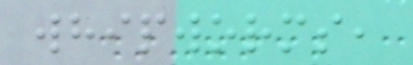whipworms,
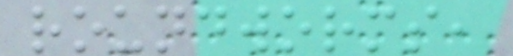roundworms,
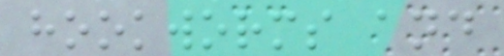hookworms and
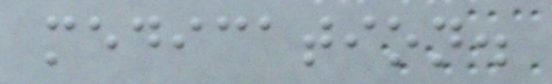medication.
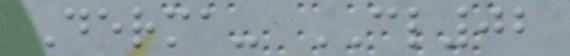Derma- CL02
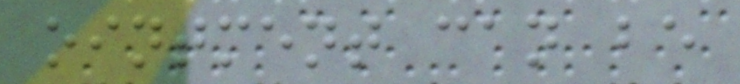ointment can be
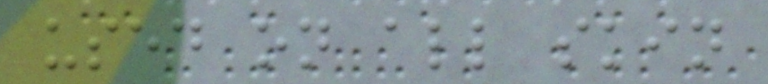used on all skin
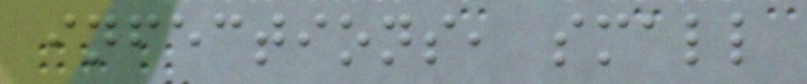infections, small
